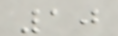10
